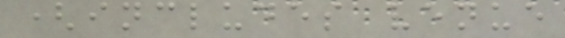(includes venue
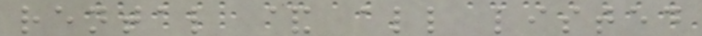rental & all listed
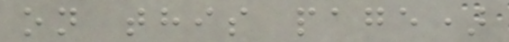on this page)
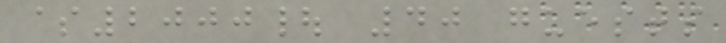$2000| 40 guests
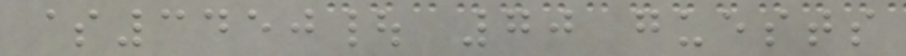$3450| 70 guests
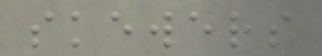skewers
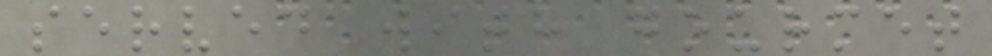served with gourmet
